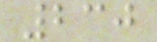230
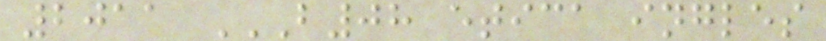2011 B08 ETICA INGLES
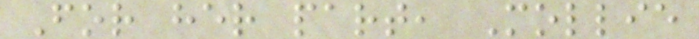For her part, Mollie
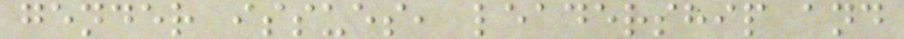gender issues, leadership and
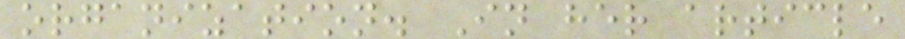organization. In her article
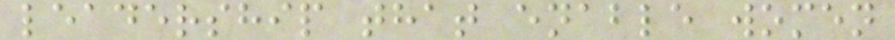leadership that enable women
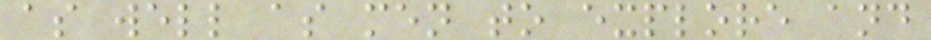as well as men to explore and
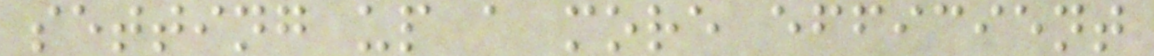setting up a more efficient
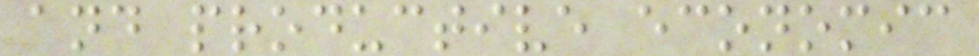and productive economic
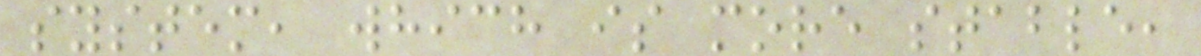system, which is more stable,
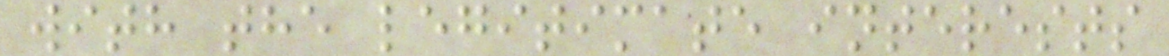with the legitimate interests
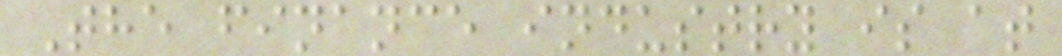The finance industry is at
